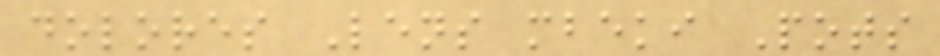dolores Lens mbeki Pots
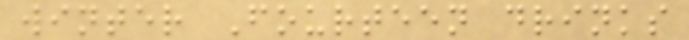winter Fourteen drinks
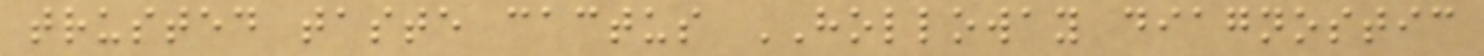trusted taste cactus HOLLOWAY diagnostic
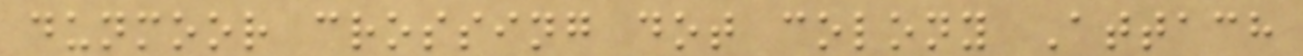dunmoor crossing dot colony Attach
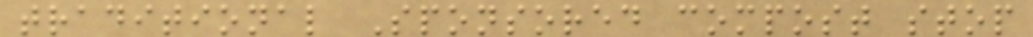traditional Sponsored compost stop
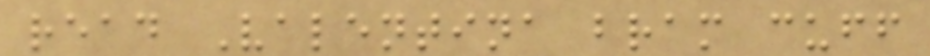read Valentina bram cuff
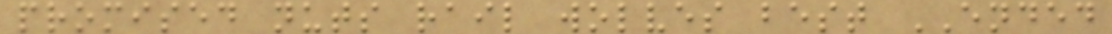promised nuts rail wolves best ENDED
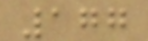177
